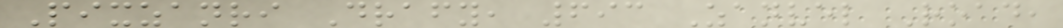Pixzanri Drafy, 693 Zanvel Road,
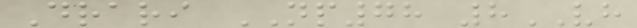Drari NP78 8VH
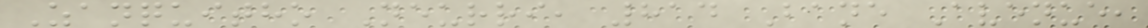Zanquitho Neurri, 814 Bane Avenue,
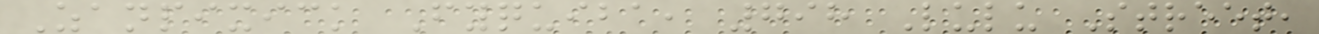Zanpixick Fyquiba, 798 Lulu Street,
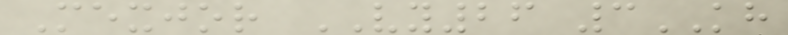Mexjor VY26 3KH
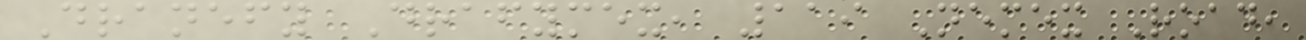Dranefy Drafymex, 119 Nemex Road,
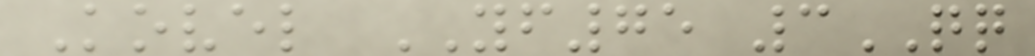Kovel YF75 3QQ
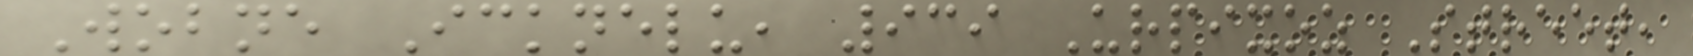Wobne Icknelu, 939 Urpixoz Street,
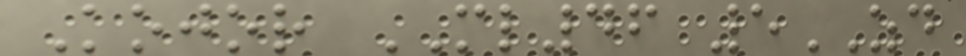Kojor ML46 5ZD
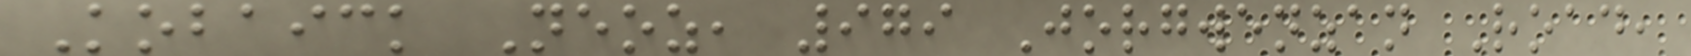Kobaick Neoz, 979 Jorgwenzan Road,
